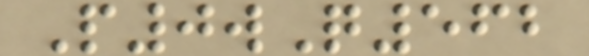P0wQ562
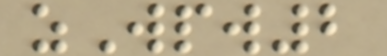zWpw2
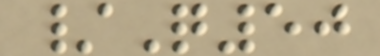/Q50
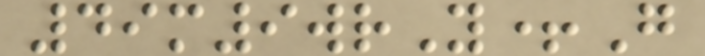49m9wrY+G
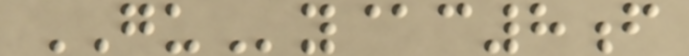GUy@c8f
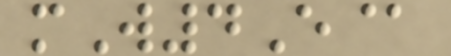mW4E@
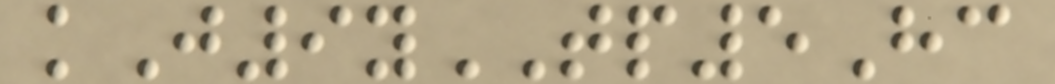kJ9yTP5Hc
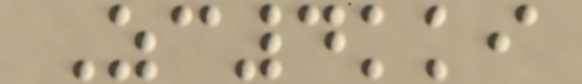Zc4kki
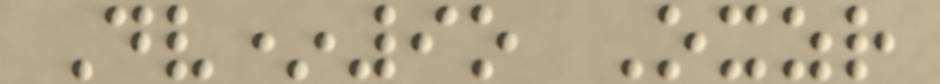Dv*9o Oxzr
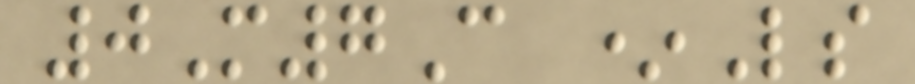0M7C *Ls
